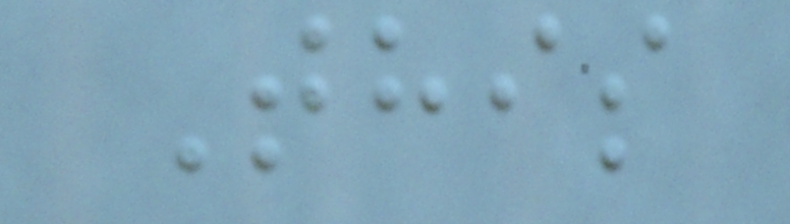This
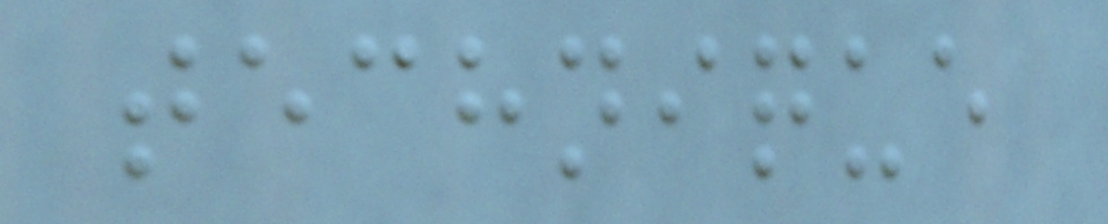technique
